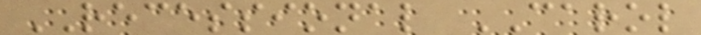RECESSIONAL CAROL
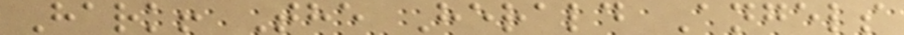Hark! The Herald Angels
